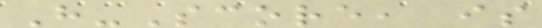H-Score, is
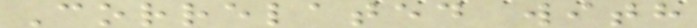Correlated with
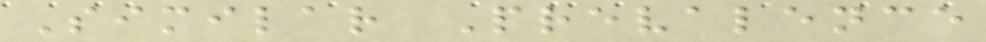Similar Prevalence
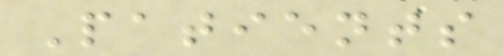Patients
